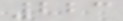223
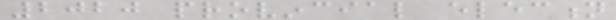2020 provincial election
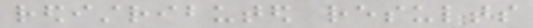redistributed results
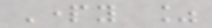Party %
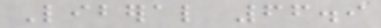Liberal 66.9
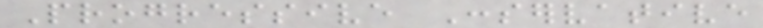Progressive Conservative
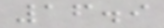16.9
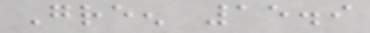Green 15.9
